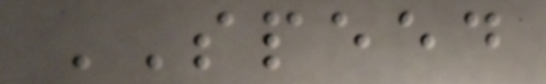SPEED
